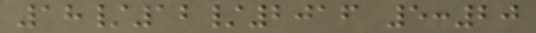18/12/2016 5:20
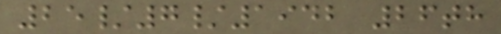25/7/1942 26th
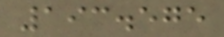193.575
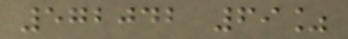572042 69%
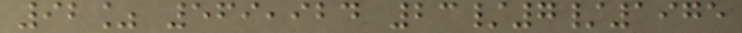92% 569,924 23/7/1975
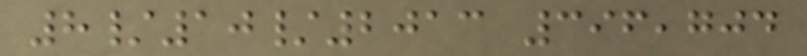8/10/2013 396,704
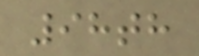98th
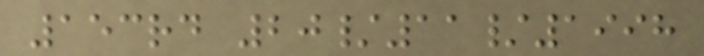153rd 20/11/1998
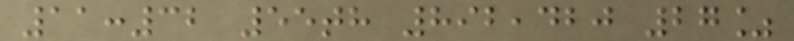11:32 55th 892,420 27%
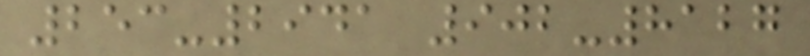253-2941 902-8127
